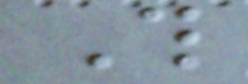This
